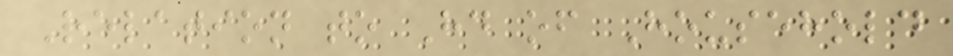Relation to Hd of Household
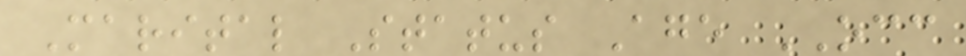Marital Status Age OCC
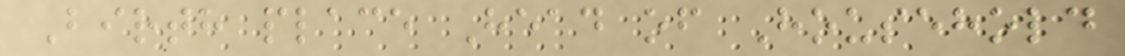Birth place Head of Household
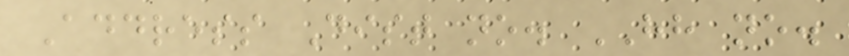Address Dist no. HH no.
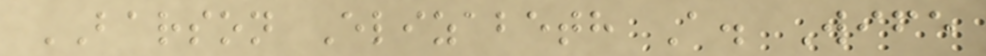BARSON Elizabeth A. Wife
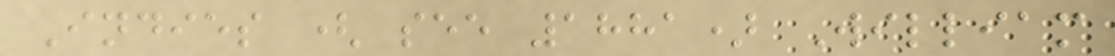Indies ( see 1881) William
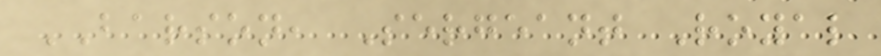BARSON, Sergeant Royal
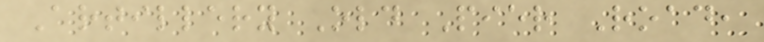Artillery Old Pier Road,
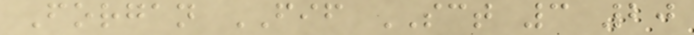Forgan FIF SCT 3 20
